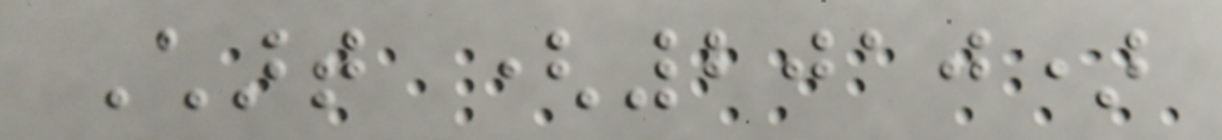Chart (2010)
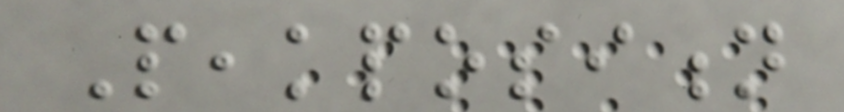Peakposition
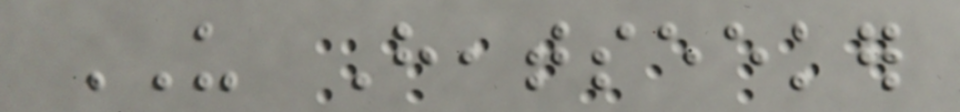US Heatseeker
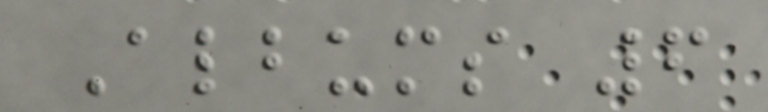Albums 6
